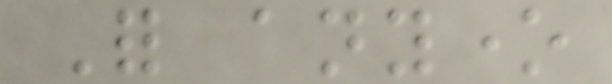For anyone
